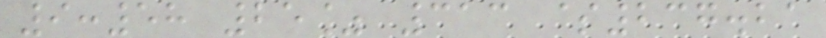9:58 25% 313 $237.21
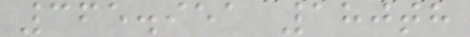365.951 180th
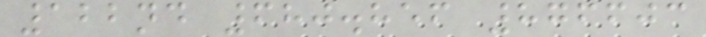122nd 680.856 876603
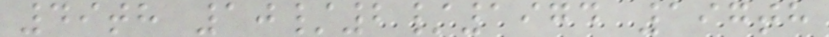49th 10/2/1974 197th
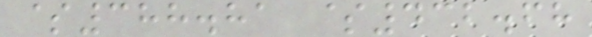$388.81 $432.68
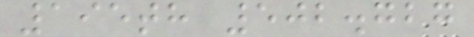195th 502.727
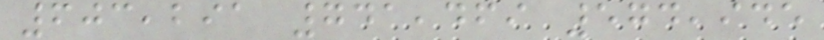603,291 741,469 574,945
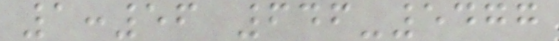1:56 646-5477
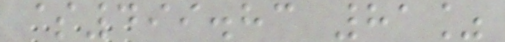$499.83 81%
